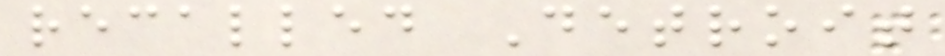recalled Detroit
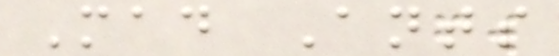Mad Ants
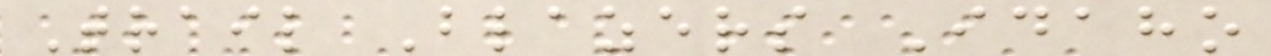Trail Blazers Idaho
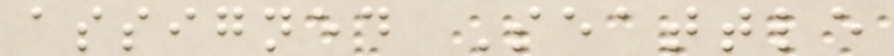assigned Seattle
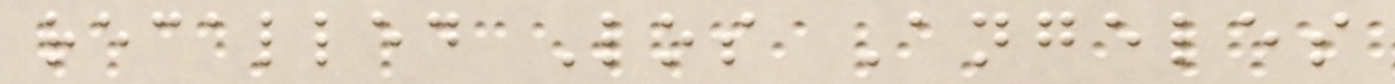recalled Los Angeles
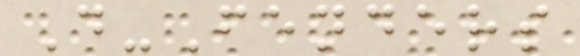D-Fenders
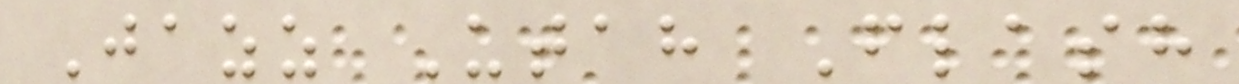Jazz Utah Flash
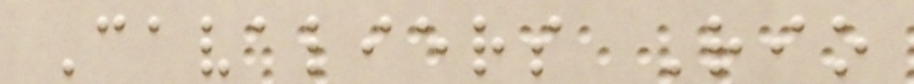Cavaliers Rio
